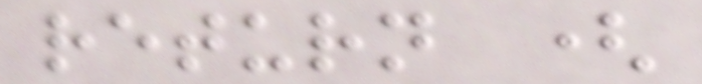return (
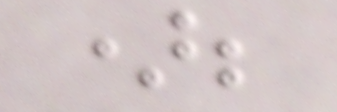);
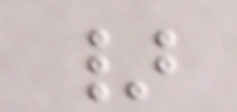}
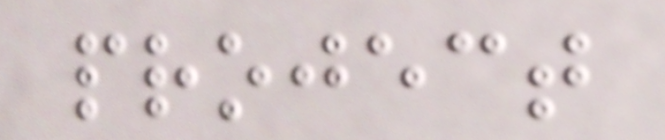project
